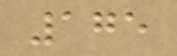175
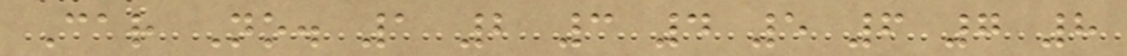Car No. 1 2 3 4 5 6 7 8
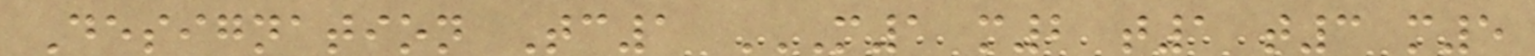Designation Tc1 M1 M2 T1 T3 M5
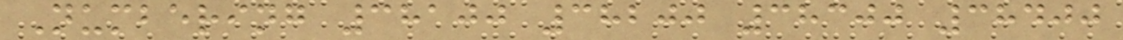Numbering 38100 38200 38300 38400
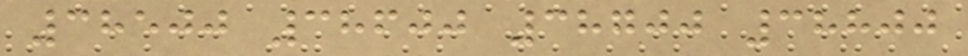38500 38600 38700 38800
